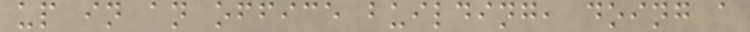up in an office building, doing a
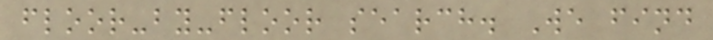floor-by-floor search. We find
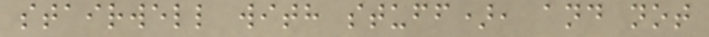stairwell with stuff), and not
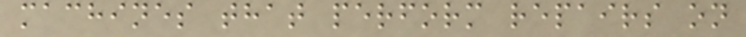machines that perform repairs on
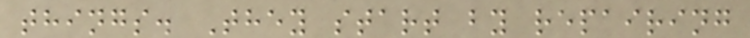things. They start by repairing
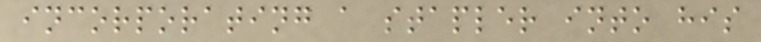incorporating a stapler into his
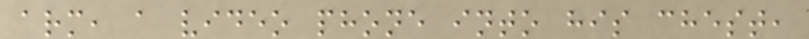arm, a video phone into his chest,
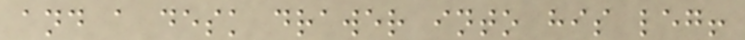and a desk drawer into his leg!
